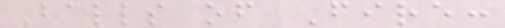Balls of Fire:
